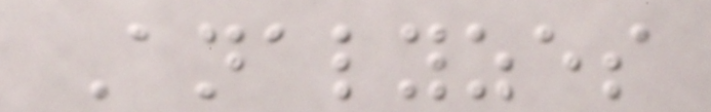Analyzes
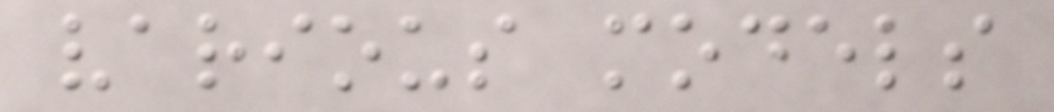various models
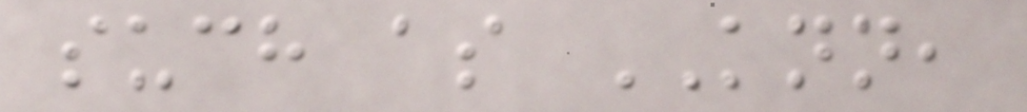such as KNN,
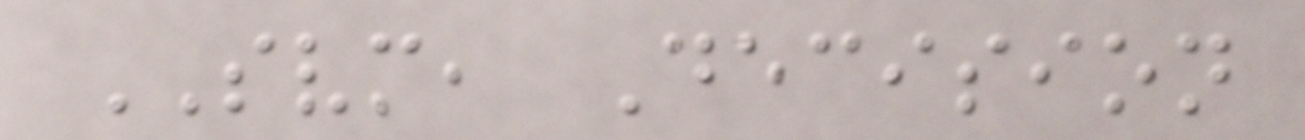SVM, Decision
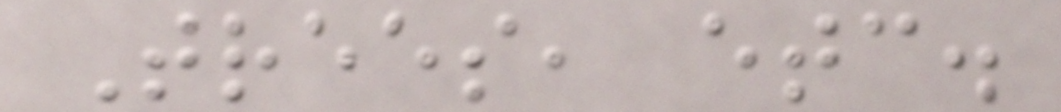Trees, etc.
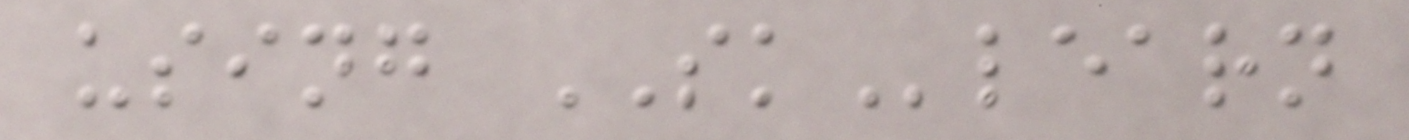using SKlearn
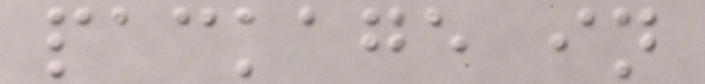package in
